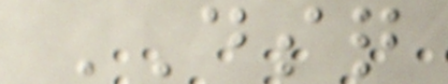DSQ
